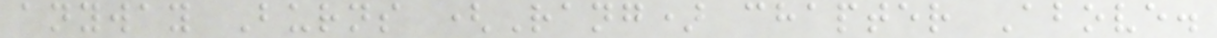anyway Burns (Rang) chapter Above.
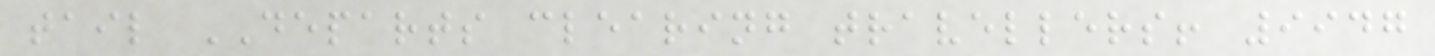tail DEPARTS clearing travellers! 9947
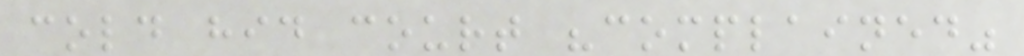cold hid court "complained"
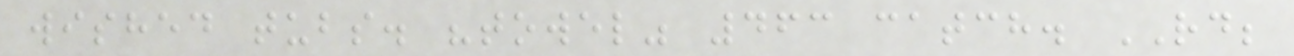wished tubs. "towel" 463 catch. RD;
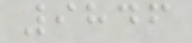9846
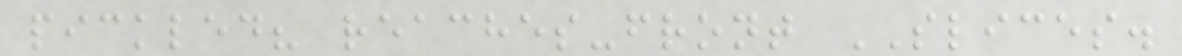pickled? reaches-front SLICES.
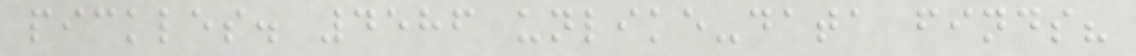pickles. 4586 unlike-data finds?
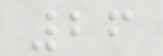26
